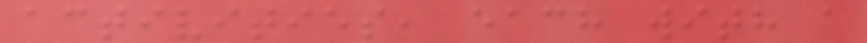activities, each with a
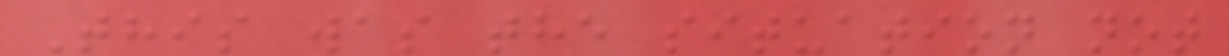This was the situation not
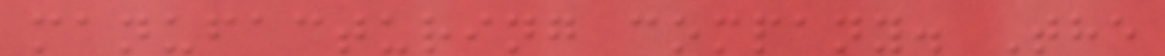manufacturing company. The
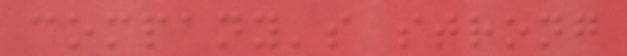company's strong
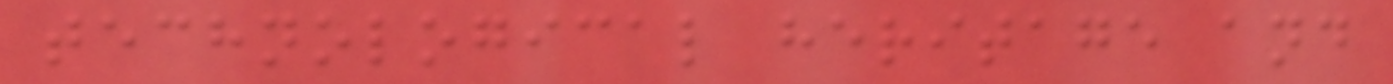technological heritage and
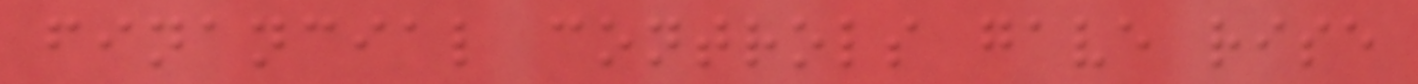financial controls gave rise
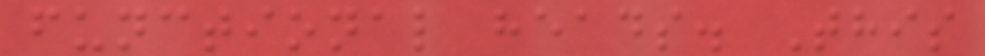functional heads. This
